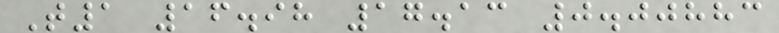T1 16.98 17.13 0.00883
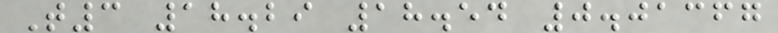T3 18.29 18.54 0.01367
